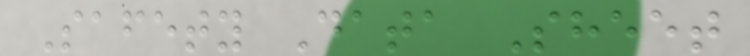Safety Data Sheet
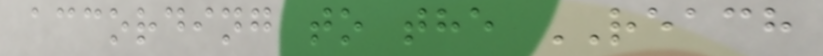according to the REACH
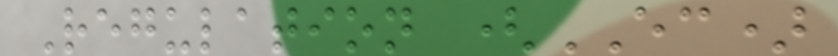Regulation (EC)
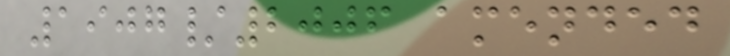1907/2006 amended
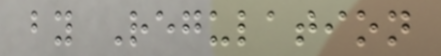by Regulation
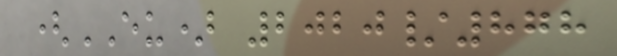(EU) 2020/878
